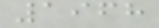1968
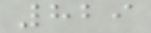829
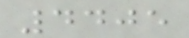4405
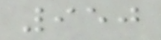950
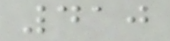410
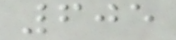605
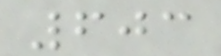603
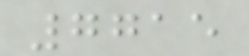7715
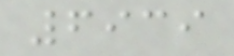6939
